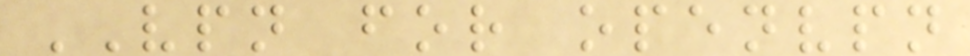VPN for openvpn
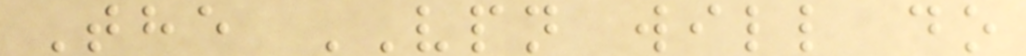The VPN will do
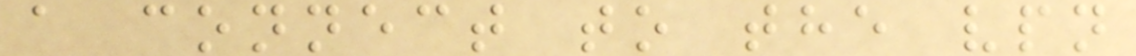a connect to the vpn
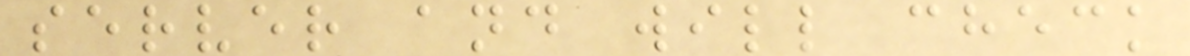server and will check
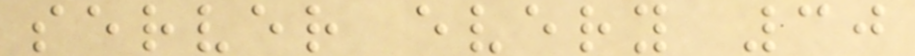server every 30
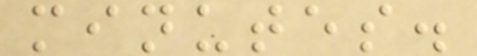minutes.
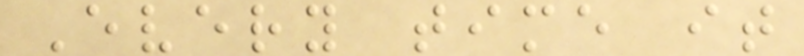Every time it
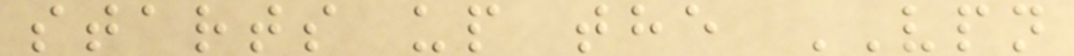starts up the VPN
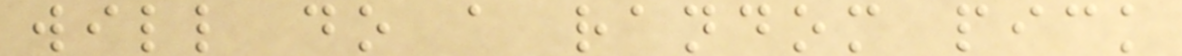will do a random pick
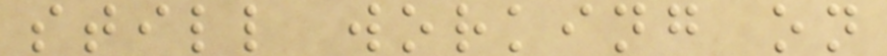still working on
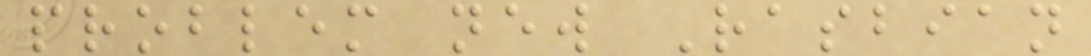problem new Rasbian
